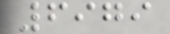6979
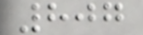807
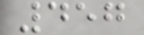457
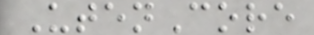UtenCore
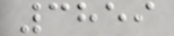3859
